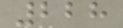228
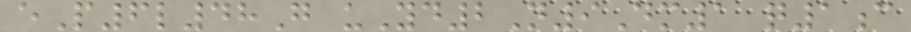eP6l48G uYd2N9Dm1 q1c
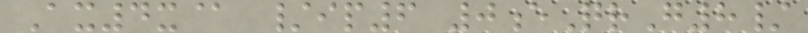Ax4x@ /ip6 0eQrG8/
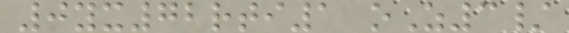0yx72rti1 oZ3/
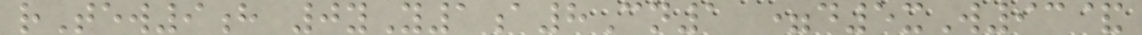rTew9h 0yY1a8Cn1 =d5xW93&
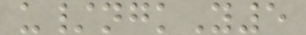u/ngkY5
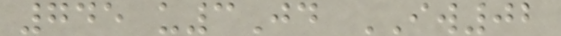745 u3Jd IW02
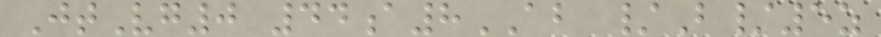JtVg0 44a8AB /B/5z
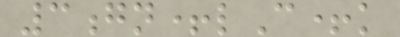3gn+lC+k
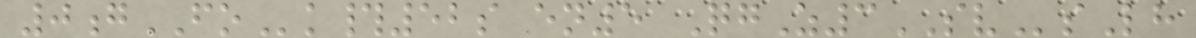0gFOk#52s en5 QgZ3SVsLh
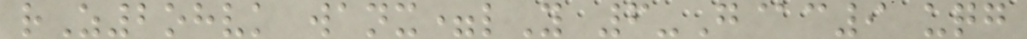rZ2ohvk wanx=lY 6-G@c9 uqg
